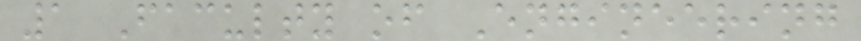1 Faculty of Engineering
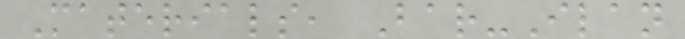Materials, Bar-Ilan
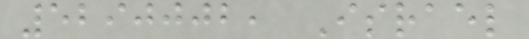5290002, Israel
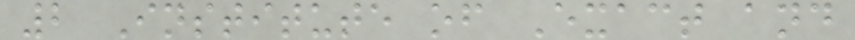2 Institute of Exact and
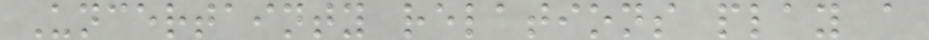Uncertainty relations play a
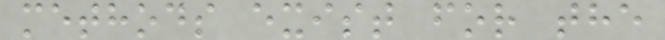methods exist for the
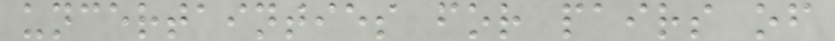uncertainties for pairs of
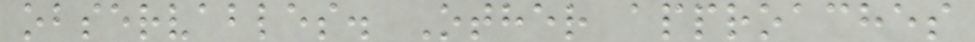observables. Other approaches
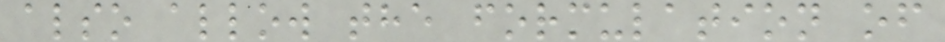also allow the formulation of
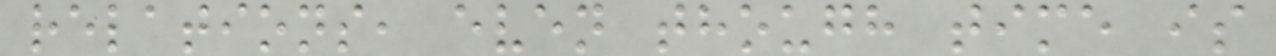relations, even though time is
